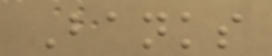Banks
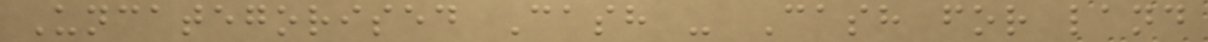Uncategorised Cash - Cash for land
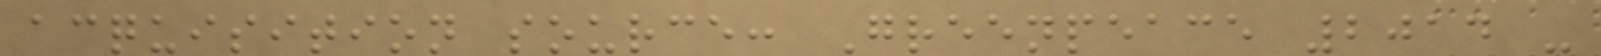acquisition source: Greenpeace 2014 -
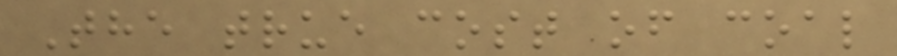The true cost of coal
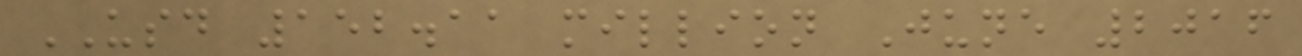USD 152.11 million June 2016
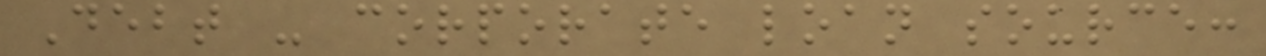Debt - corporate loan source:
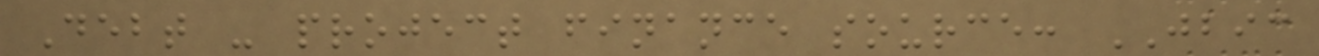Debt - project finance source: JBIC
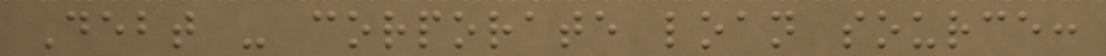Debt - corporate loan source:
